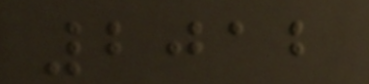2012
